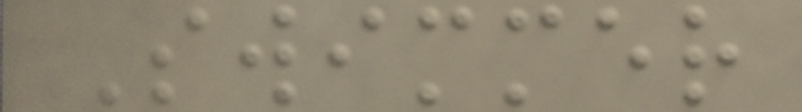Swimmer
